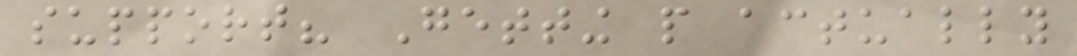support? Getting people actually
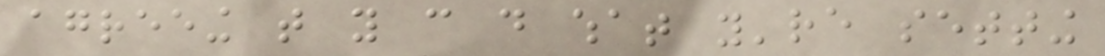agreeing that you can do what you're setting
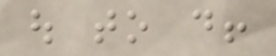out to do!
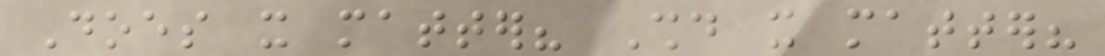Does it matter? Should it matter?
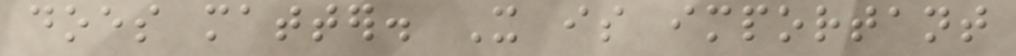does matter. It is important
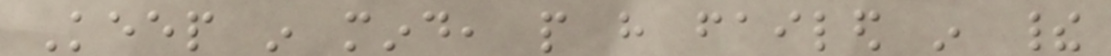Keep in mind, people have failed in their
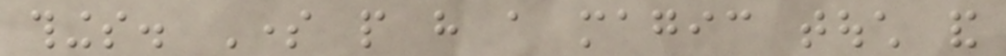things. Some people have a magic touch and
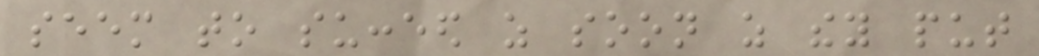seem to succeed as soon as they put
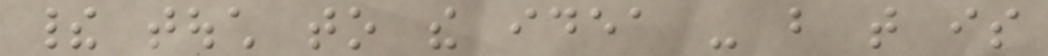their touch to the idea - but that is
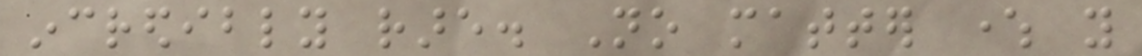incredibly rare. No matter where you
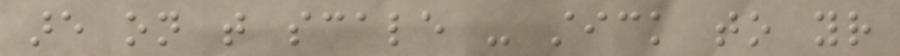are on that scale - stick to your
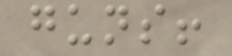guns!
